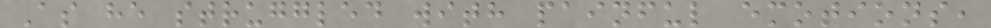As he struggled with painful emotions,
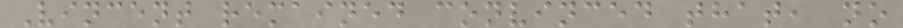Vincent remained convinced that, no
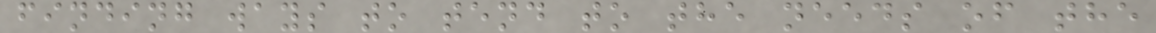finding ways to tend to the needs of the
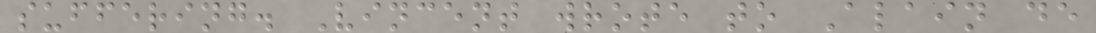suffering. Vincent wrote to Alain de
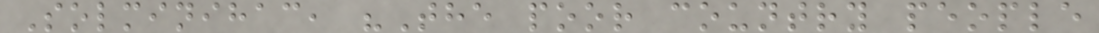Solminihac, "The poor country people
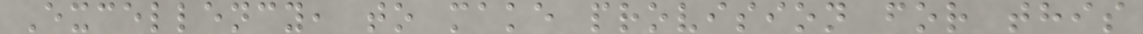Excellency, to make provision for this
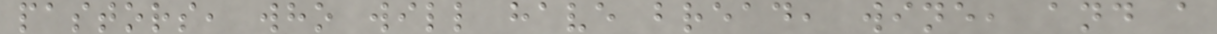pastors, who will have bread, wine, and a
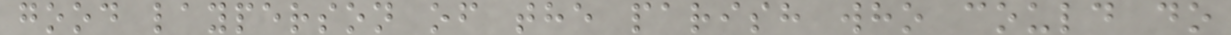good layperson of the parish who could do
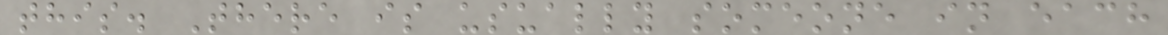this. There is usually someone in each
